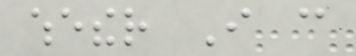whether I can
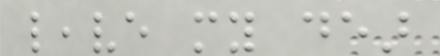leave my dear
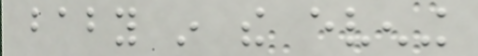baby in the evening
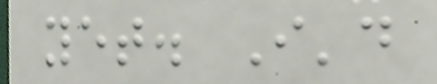yet. I'd
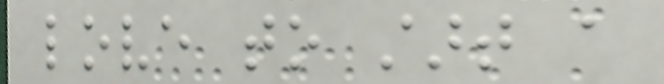love to start a
